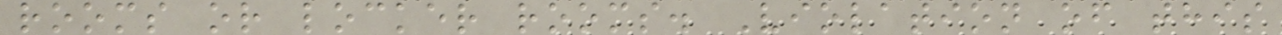rooms or locker rooms. Violation of this
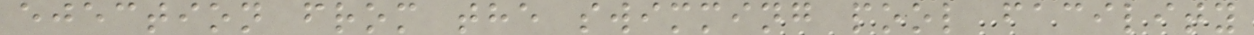ejection from the swimming pool facility
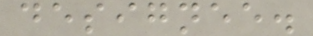designee.
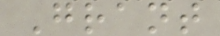Grant
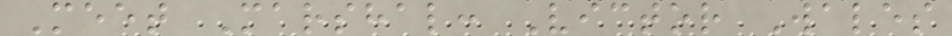Meet Marshal: Victor Wales
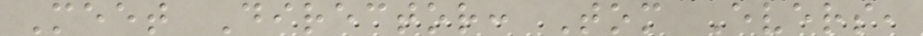Meet Director: Tom Evers,
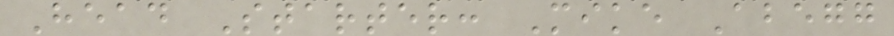Head Starter: Mike Abegg
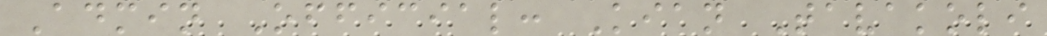Admin Official: Kian Tavakoli
